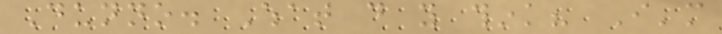Dunno. What do you think? I'm
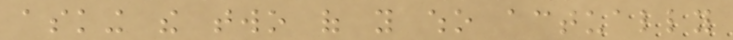asking the two of you who actually
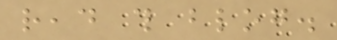read this blog.
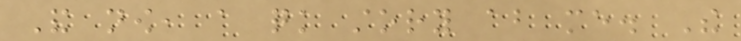And now, a quick story about me. The
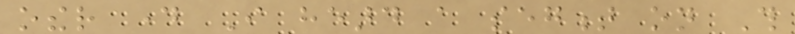other day I heard a segment on This
